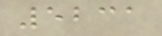5231
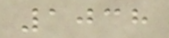1038
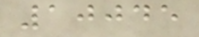10045
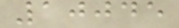10045
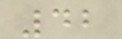42
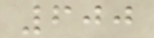600
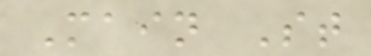Main St
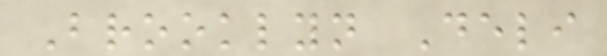Brooklyn Deli
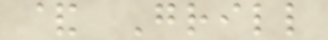& Grill
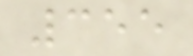355
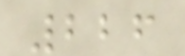226
